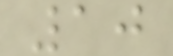10
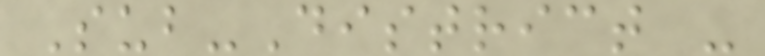Sub-District -
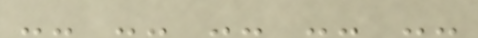-- -- -- -- --
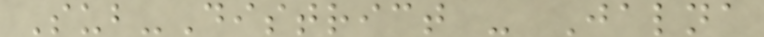Sub-District - Jalna
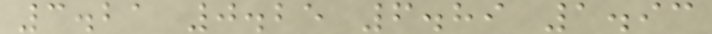3.21 0.25 6.89 1.93
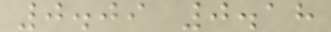0.09 0.18
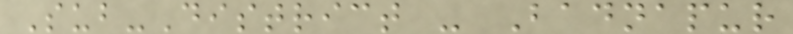Sub-District - Badnapur
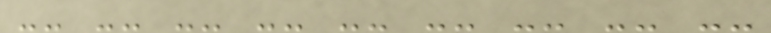-- -- -- -- -- -- -- -- --
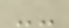--
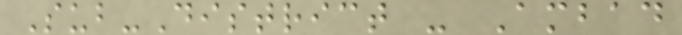Sub-District - Ambad
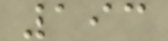193
